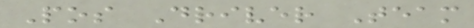Pos Driver Team
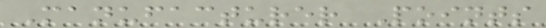Manufacturer Points
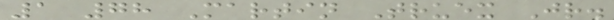1 78 Martin Truex Jr.
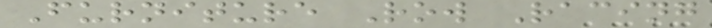Furniture Row Racing
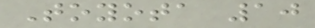Toyota 10
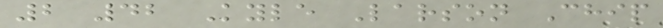2 42 Kyle Larson Chip
